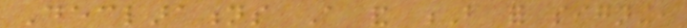Declarations A and B for signing,
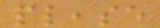please
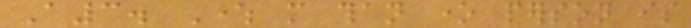A3. Where more than one person is
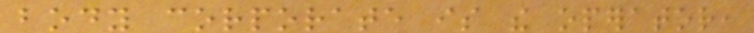body corporate is the operator,
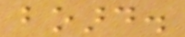board.
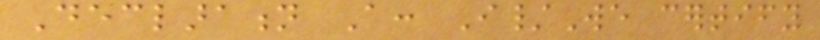Declaration A: I/We certify
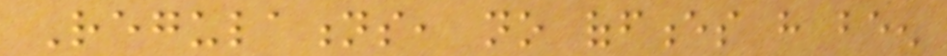Regulations, no offences have been
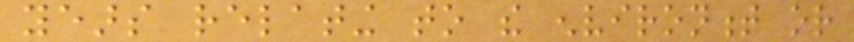years relating to the environment or
